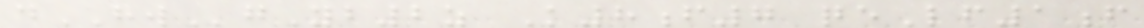dHWgYb2z K8f7 qeLf1f
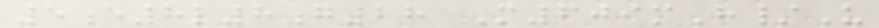5e8l8g28 M609mH/U
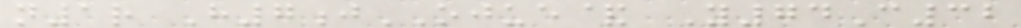n1r H7jOJUE& Y74C32
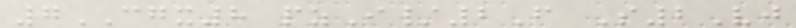7CGX8 pzI/2F S2Vj
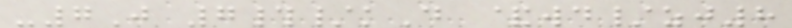-7J 7#/kD &wd/zj8
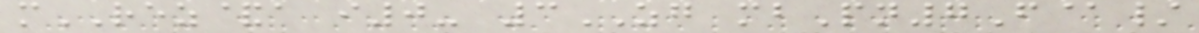mREZ&a i0- 3ZG mbPn7F@/
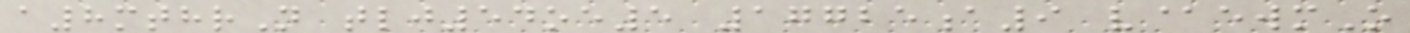a8mthrN tlj54oe5 17725a9 v@ewmO
